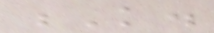K.
